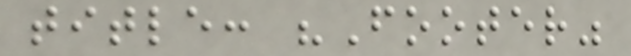title: "Footer"
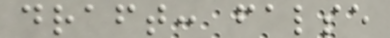draft: false
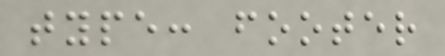type: footer
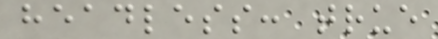headless: true
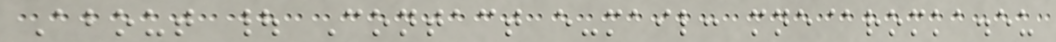About | Contact e-mail: mne@romka.eu
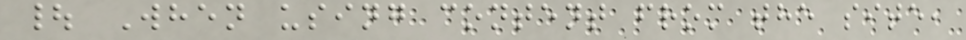| When using content from the site,
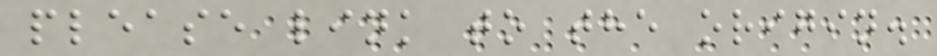please link to the origin.
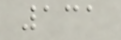131
